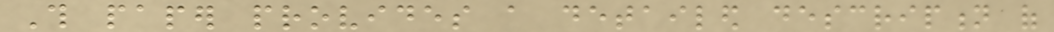This paper provides a detailed description of
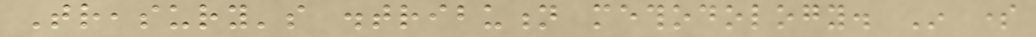Treasury's distribution methodology. In some
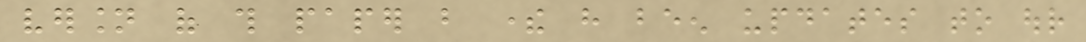version of this paper but there have been updates to our
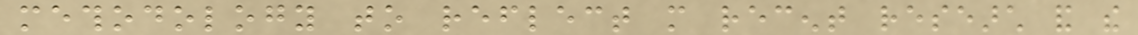methodology to reflect more recent research and the
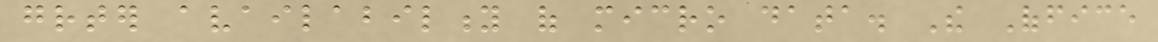greater availability of micro data. The Office
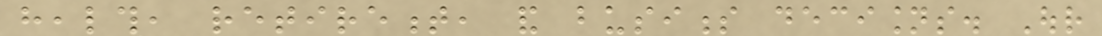health, retirement, and business decisions. Our
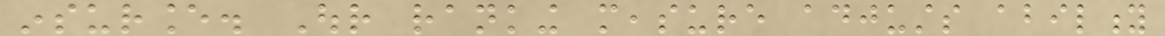insurance. Our ranking measure adjusts ability
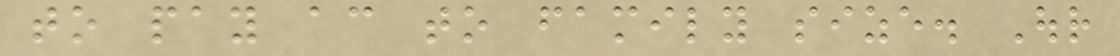to pay according to family size. Our
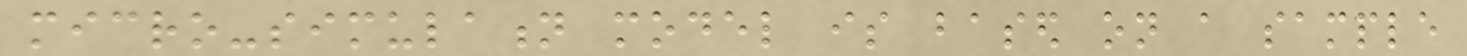micro-simulation model is based on a sample
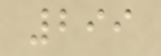299
